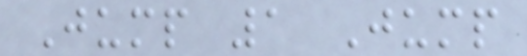Jump 1 Jump
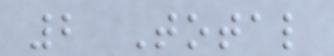2 Total
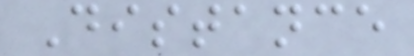Distance
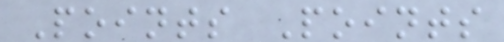Points Points
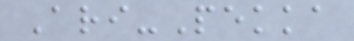Ari-Pekka
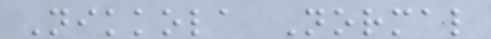Nikkola Normal
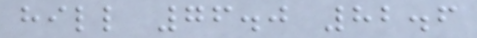hill 76.0 82.6
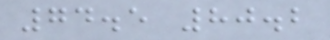74.5 80.2
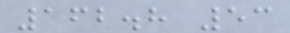162.8 53
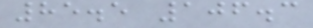85.5 106.3
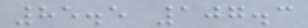85.5 107.3
